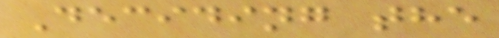Deciding the
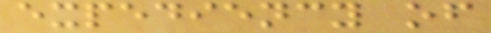expediency of
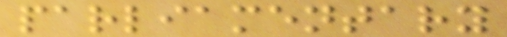parliamentary
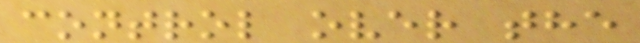control over the
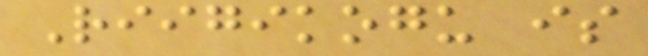Riigikogu is
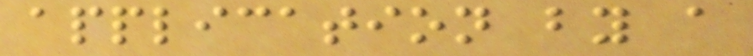application by a
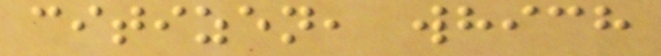citizen, which
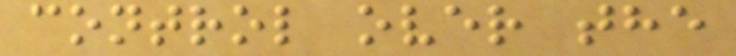control over the
